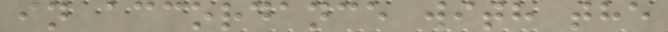in accordance with the
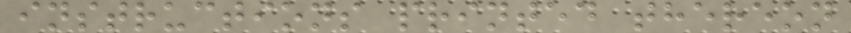instructions printed thereon
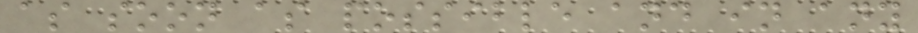as soon as possible and in any
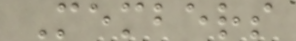Members
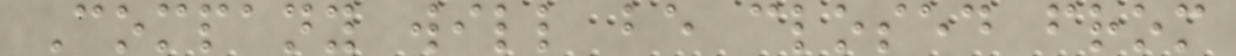Company will be closed from
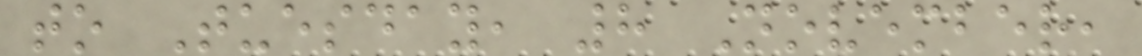to Tuesday, 8 November,
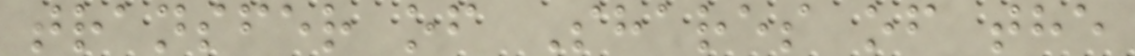transfer of Shares of the
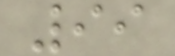99
